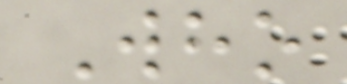Who
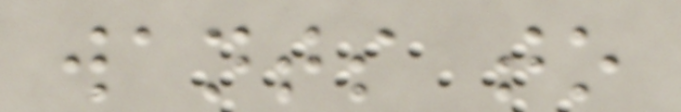wants to
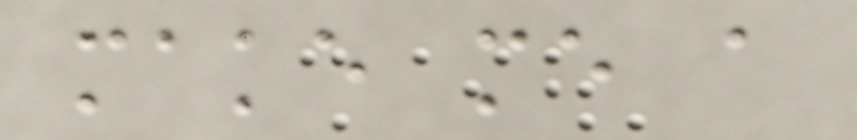make me a
